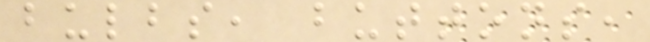bulbs, buttons,
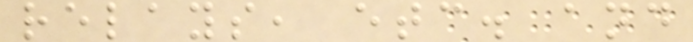relays, etc. and
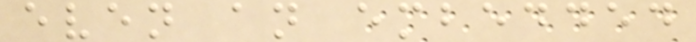even an embedded
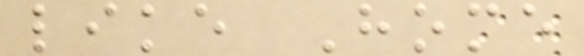like Home
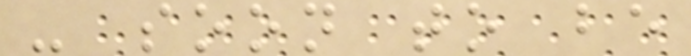- soon to be
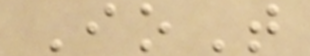IoT
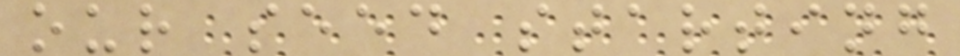our seed starting
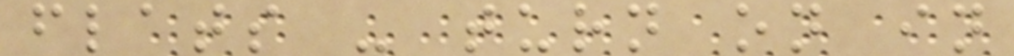flats - turn on in
